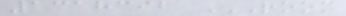1318392 ROOM
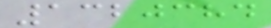1320384
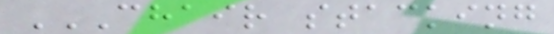CHAIR STACKING
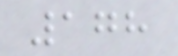178
